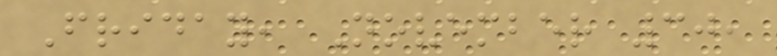Friday, November 30,
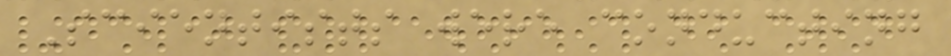Scientists were conducting
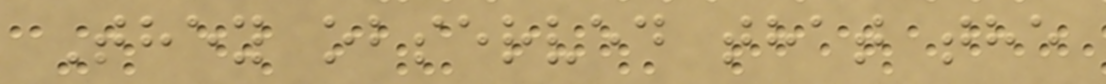They observed that the
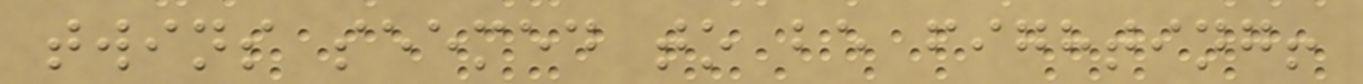twins seemed to be fighting!
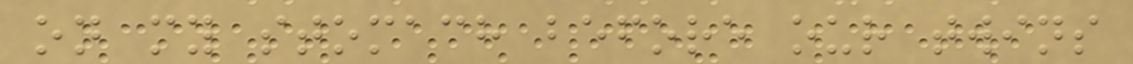on my stomach before our twins
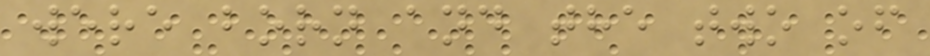were born and the two of
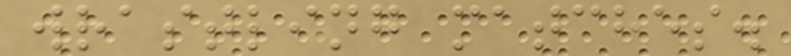wrastling matches.
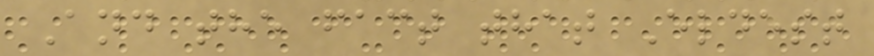And the fact that Eldest
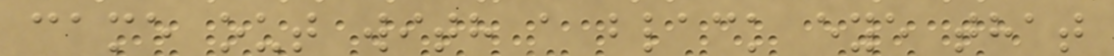came out with a black eye that
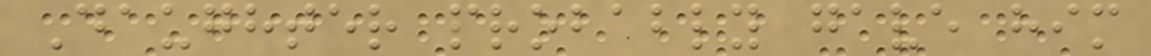Daughter probably gave him
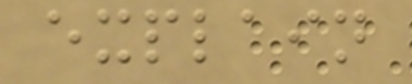explain
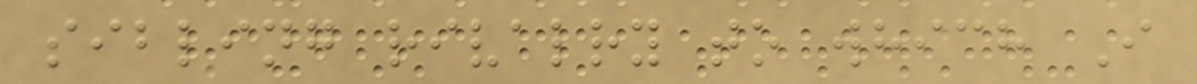sibling rivalry to which I
